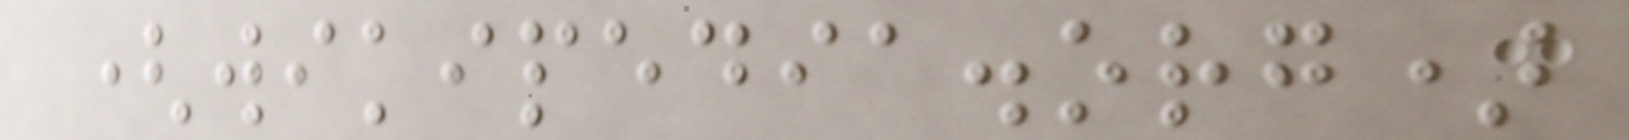(wikipedia.org)
